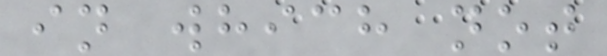in which not
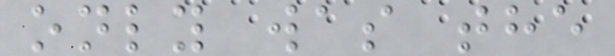only was the
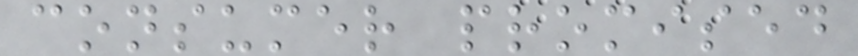consumer promised
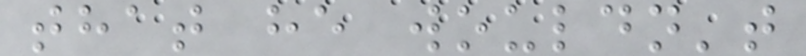that he wouldn't
